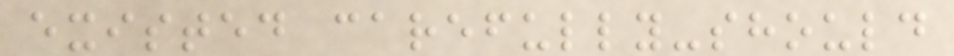existed carefully-should
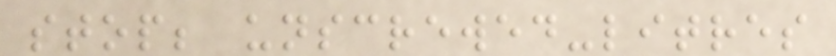stop; unscrewed-litres
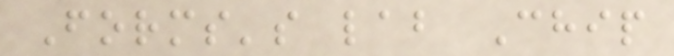Forms's lab Chip
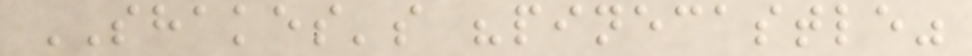SHAKES's "pinecastle"
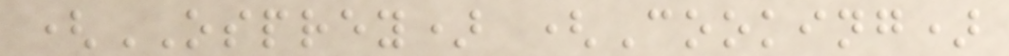(OSPREY) (Cooking)
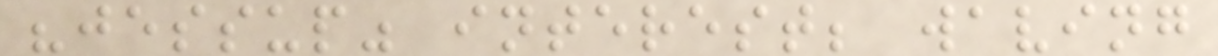"jessup" interest; waving
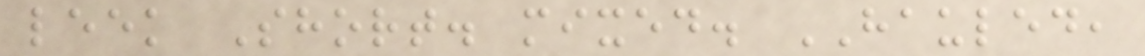leek Short. mixed. HAULED,
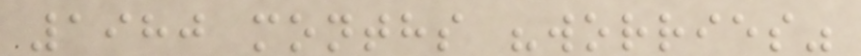1980 months "worries"
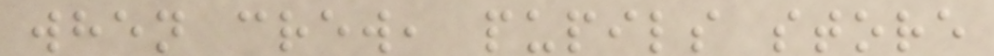when crew, pupils store
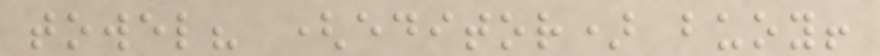towel? (editor) buoy!
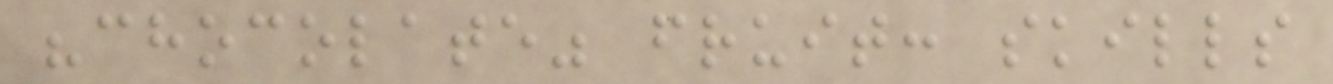"chocolate" fruit: skills
